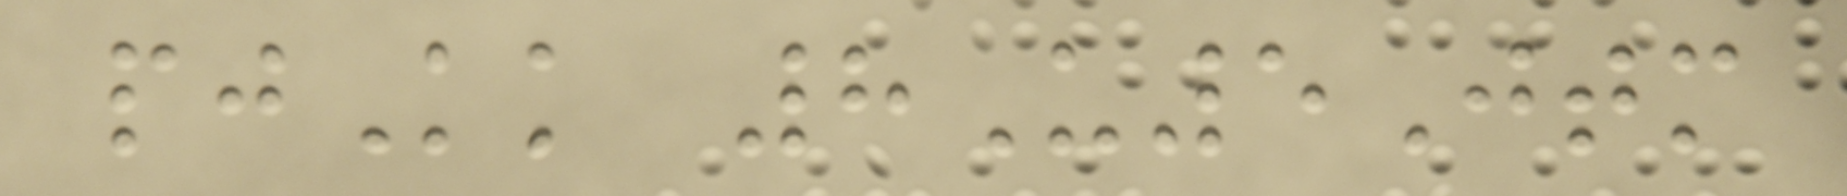pjKk 8U5Jtm
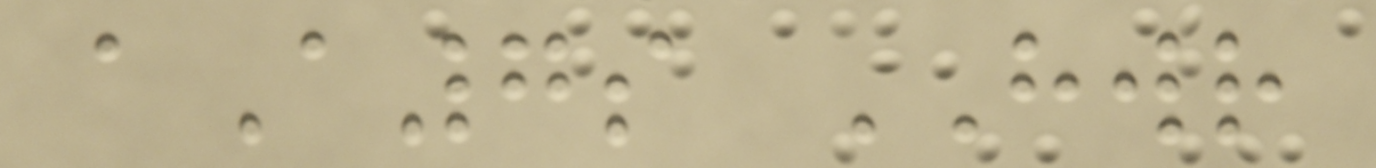aA7s HWR
